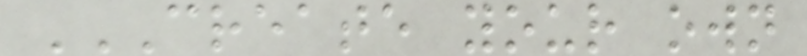CREATE YOUR OWN
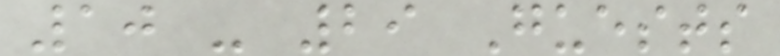10 - 29 Guests
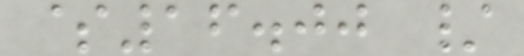$16.00 /
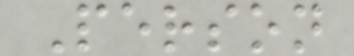Person
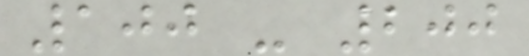100 - 200
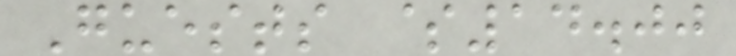Guests $14.00
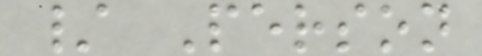/ Person
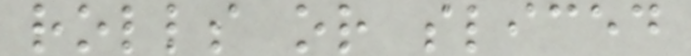rolls or sliced
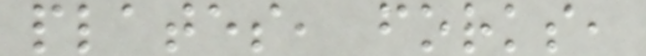plates, forks,
